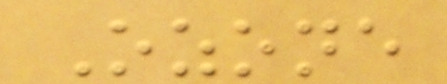Ozone
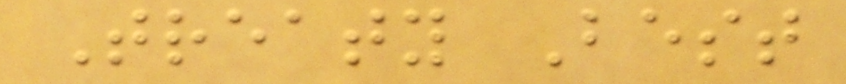Treaty Best
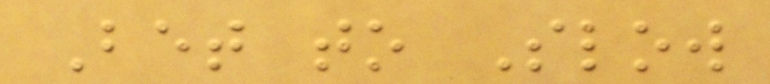Bet to Slow
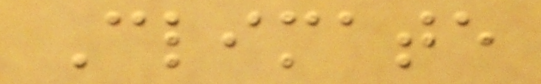Climate
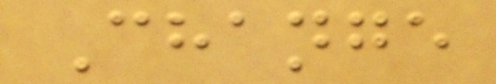Change
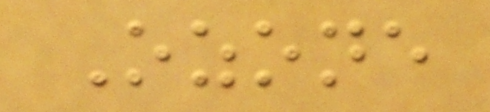Ozone
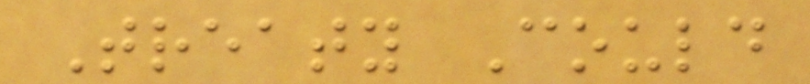Treaty Could
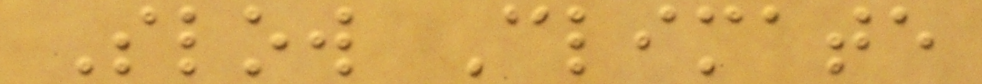Slow Climate
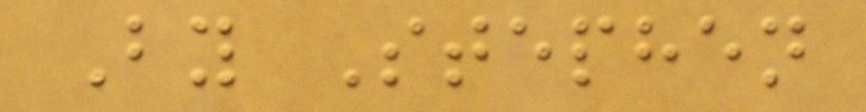By Stephen
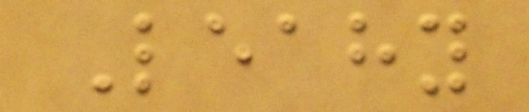Leahy
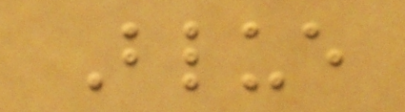Blue
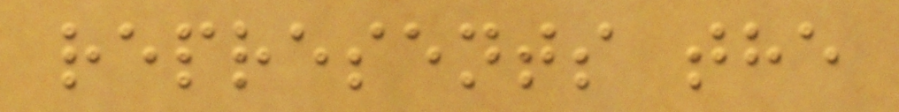represents the
